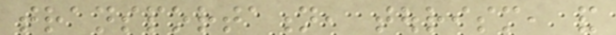transportation, tourism, and
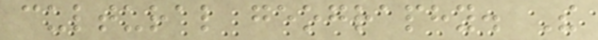cultural geography. The
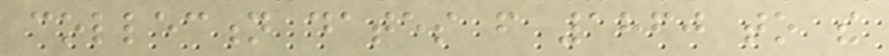collection dates from 1860 to the
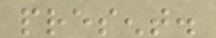present.
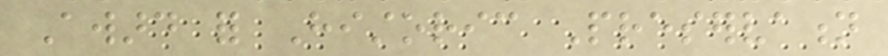Award for Historic Preservation
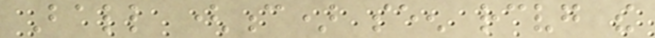Ball (c) seen receiving the
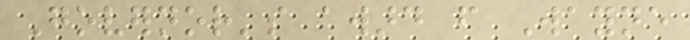Governor's award from Wayne
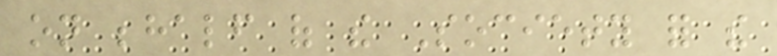on behalf of the Society for the
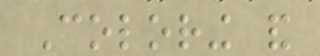Coloring and
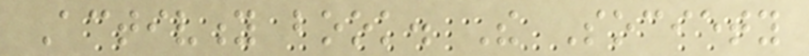Activity book. The Society
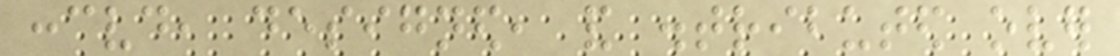conceived, designed, and distributed over
